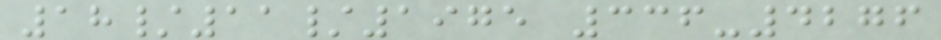18/11/1975 336-4276
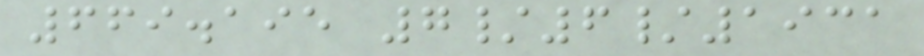669.195 7/6/1931
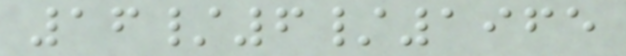16/6/1965
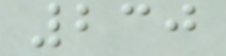230
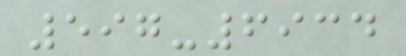597-6934
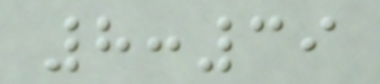8:39
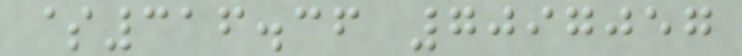$316.36 7097057
